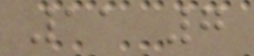11 7
